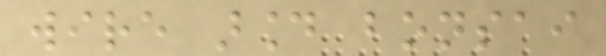wire around bonsai
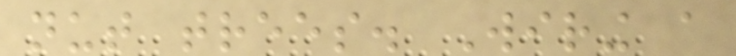nut trees. Wiring a
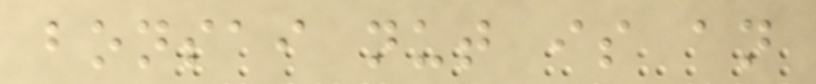bonsai nut is an
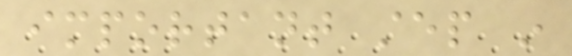important step in
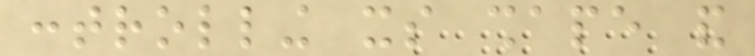controlling its shape and
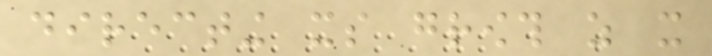directing its growth as it
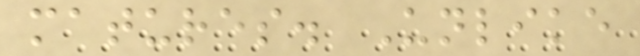matures. Unlike
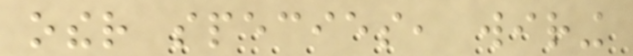other species, wiring
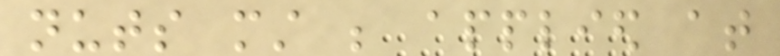nuts must be applied at
